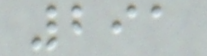291
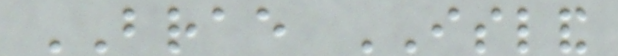BRAE ISLAND
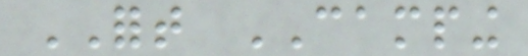FORT CAMPING
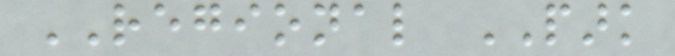REGIONAL PARK
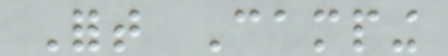Fort Camping
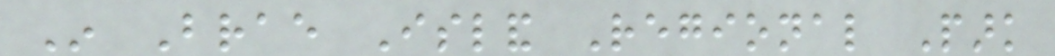In Brae Island Regional Park
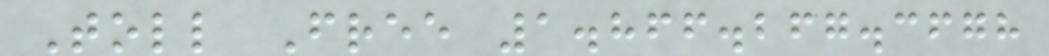Toll Free 1.866.267.3678
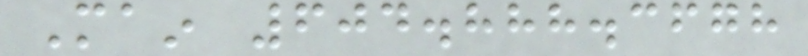Main 604.888.3678
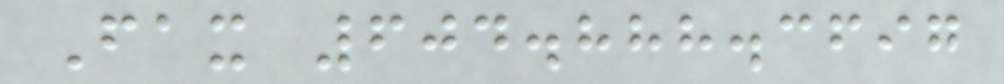Fax 604.888.3697
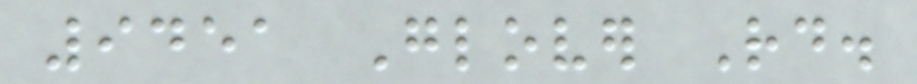9451 Glover Rd.
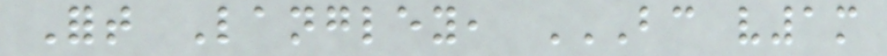Fort Langley, BC V1M
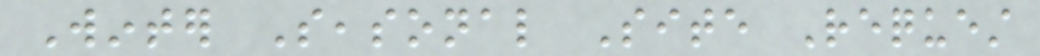Winter Seasonal Site Request
